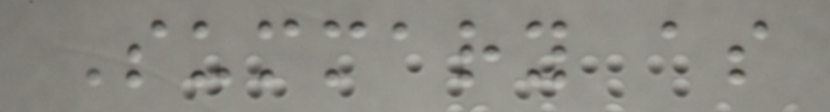Summary as
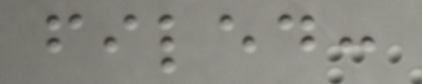filed:
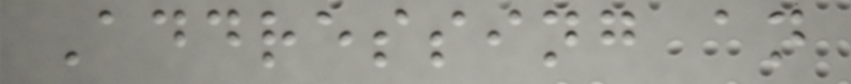Addressing an
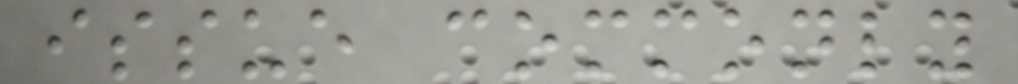issue commonly
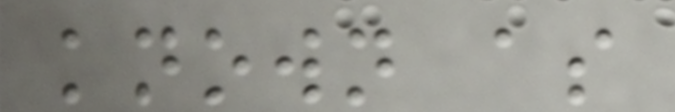known as
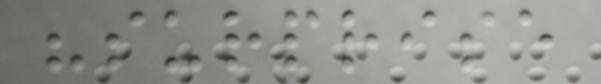"surprise
